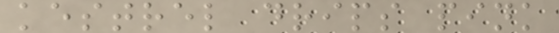kestrel drips pink
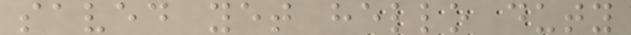saved yet hello duty
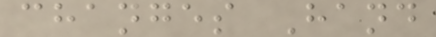changes Hand
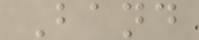Band
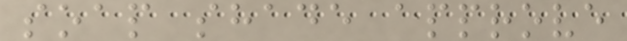soap shade approve
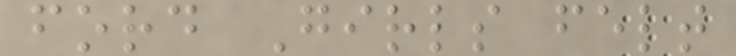ford Girls felt
